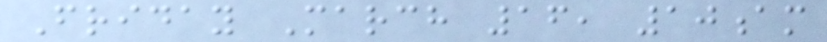Friday March 16, 10am
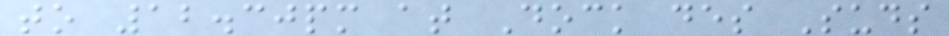to 12.30pm at Dock des Suds
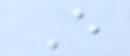E
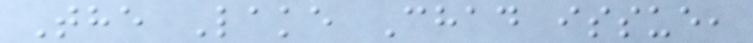The Lake Chad issue,
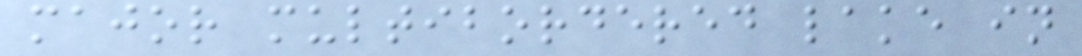major multibordered lake in
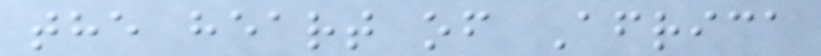the heart of Africa
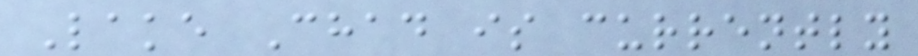Lake Chad is currently
